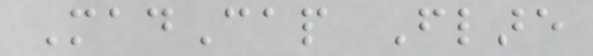MadCap Flare
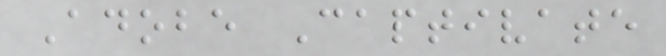Adobe Captivate
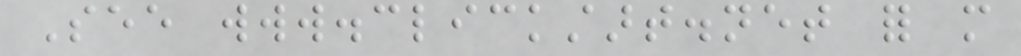See www.clickstart.net for more
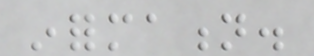information.
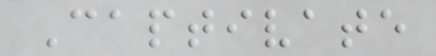Captivate
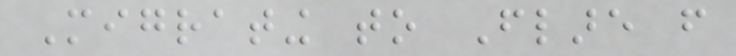Migrating to Flare from
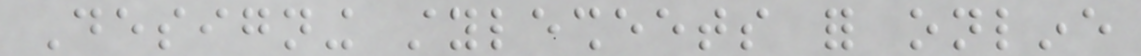Designing stylesheets for online
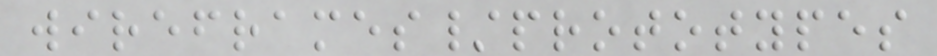wireframes/prototypes
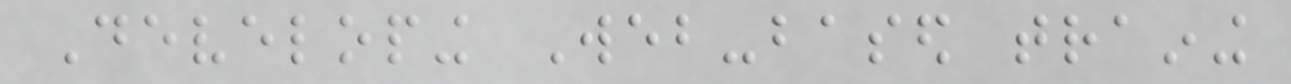Developing Web-based training
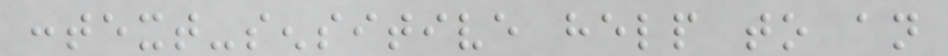context-sensitive help to an
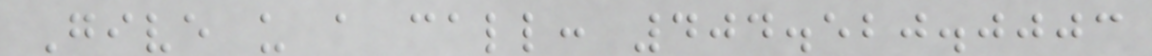Give us a call: 404.520.0003
